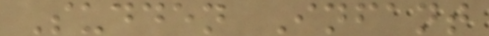Sudden Infant
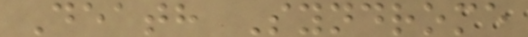Death Syndrome
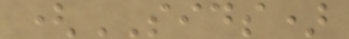(SIDS)
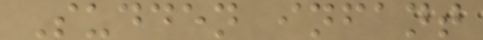Sudden infant
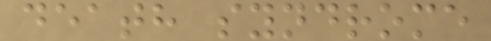death syndrome
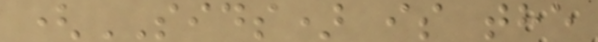(SIDS) is the
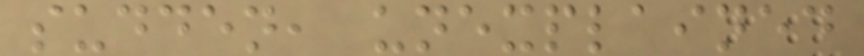sudden, unexplained
